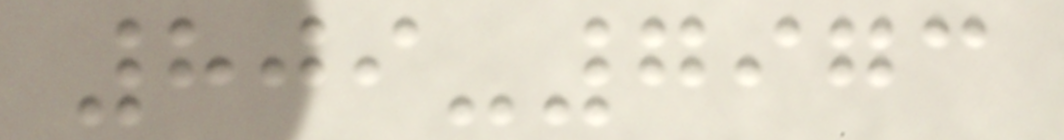809-7973
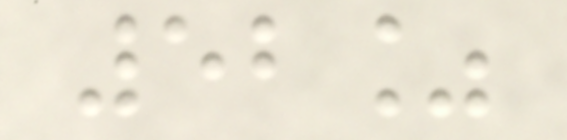52%
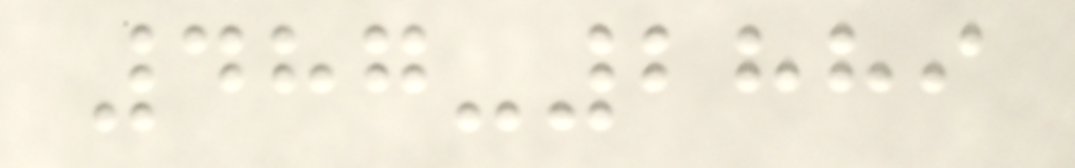487-2889
